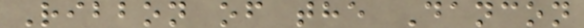Ribbon of the Dancon
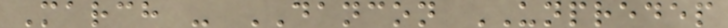March - DANCON UNPREDEP
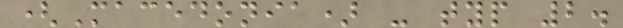(Macedonia) - typ 2.
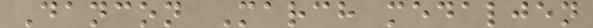Dancon March medaljen
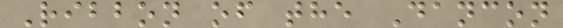Ribbon of the Dancon
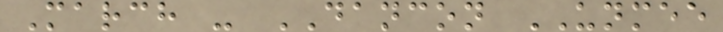March - DANCON UNMEE
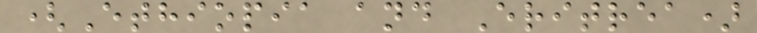(Ethiopia and Eritrea)
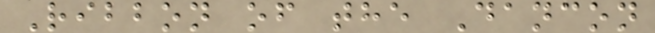Ribbon of the Dancon
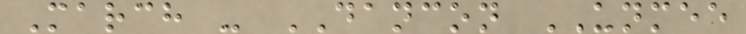March - DANCON UNMEE
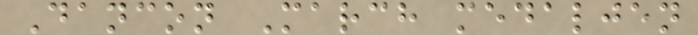Dancon March medaljen
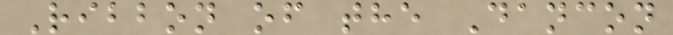Ribbon of the Dancon
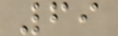69
